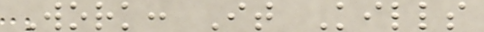Work: It Kills
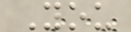You
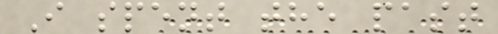I spent the past
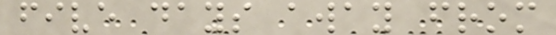five days away from
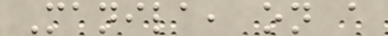Manila, on a
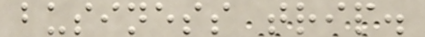business trip.
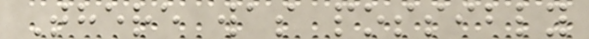There was possibly
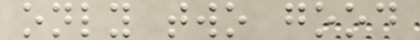only two good
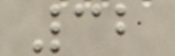32
